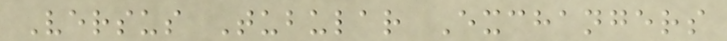Versus Tubular Exchangers
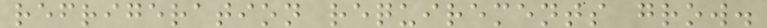refrigeration requirements grow.
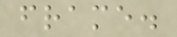frame.
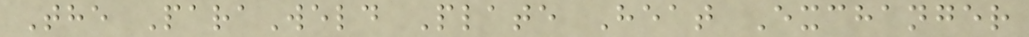The ParaWeld Plate Heat Exchanger
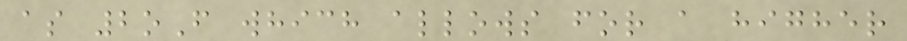as 2oF which allows for a higher
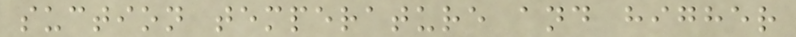suction temperature and higher
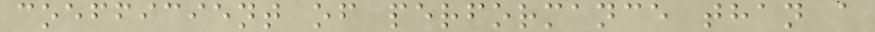coefficient of performance than a
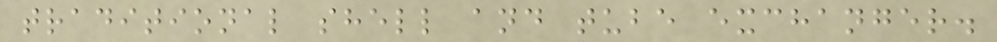traditional shell and tube exchanger.
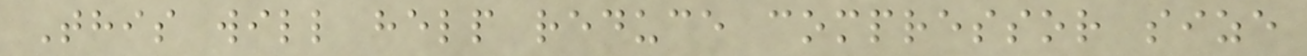This will help reduce compressor size
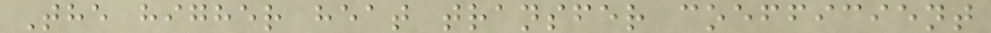The higher heat transfer coefficient
